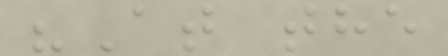"At the
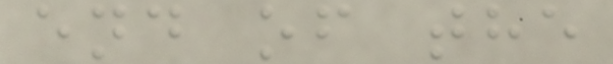end of the
